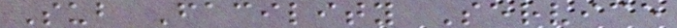Sub Facility Service
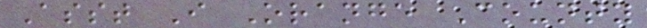Asst I Orange County
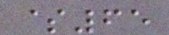$65
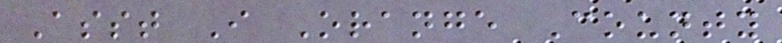Asst I Orange County
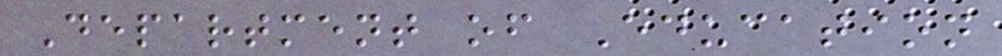Department of Education
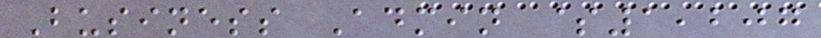Business Admin $1,207
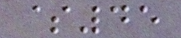$45
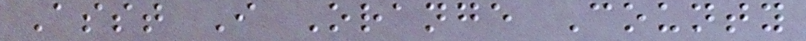Asst I Orange County
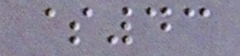$43
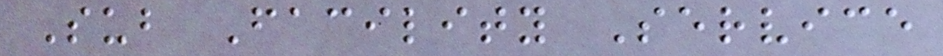Sub Facility Service
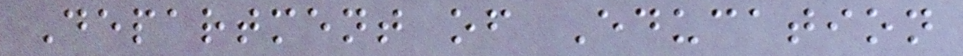Department of Education
